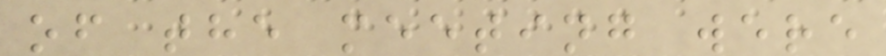of the meeting were
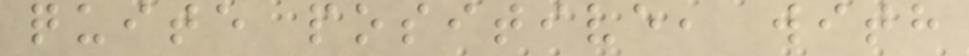quite positive, with
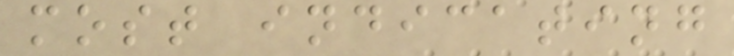most indicating
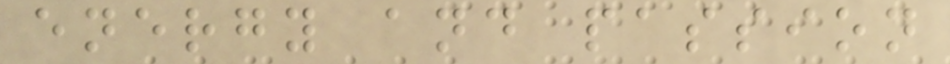energy and passion
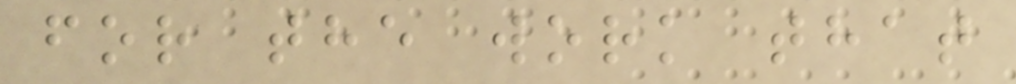for the work that
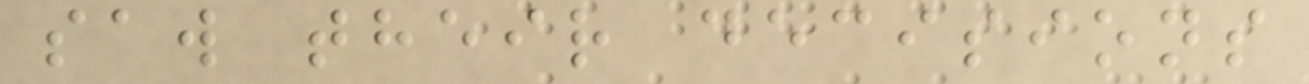saw their decisions
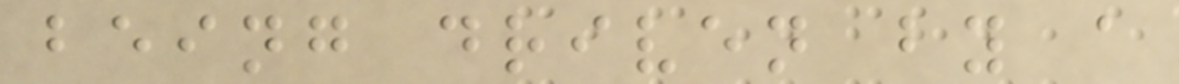being driven by a
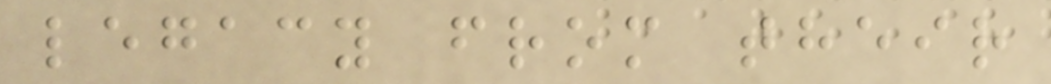legacy from their
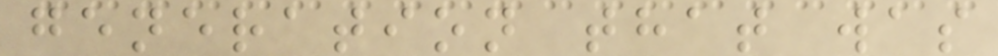generation that was
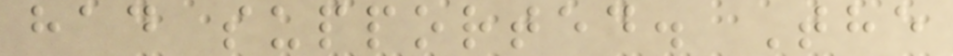had supported. The
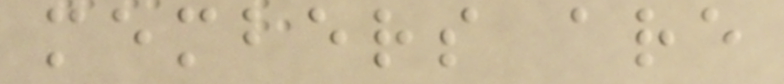members are
